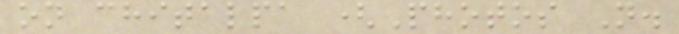on chitalpa (Photos N.
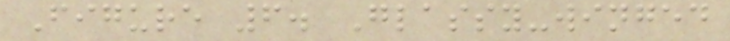Figure 6. Glassy-winged
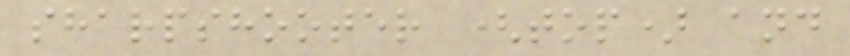sharpshooter (top) and
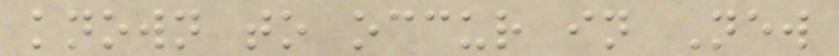known to occur in New
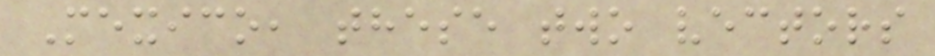Mexico, these two vectors
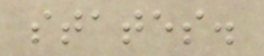states.
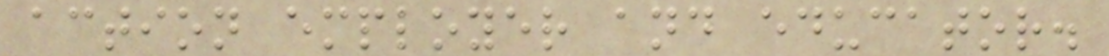action employer and educator.
